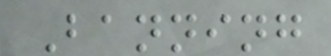Banning
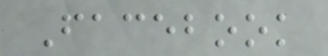Facebook
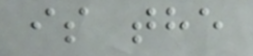is the
